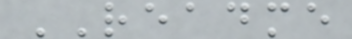README
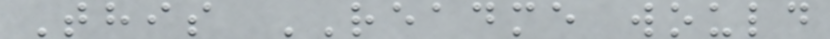This README would
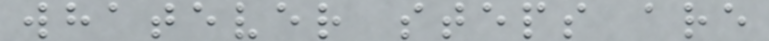whatever steps are
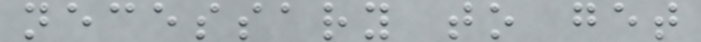necessary to get
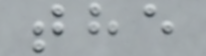the
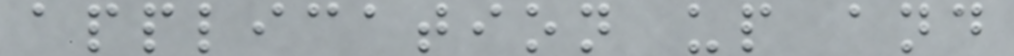application up and
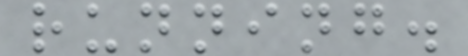running.
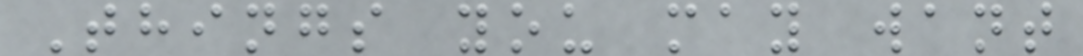Things you may want
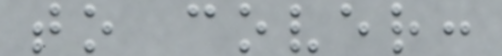to cover:
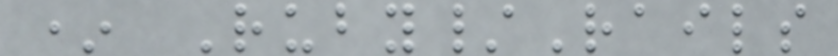* Ruby/Rails
